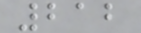212
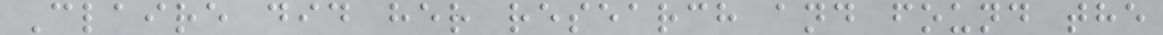Claire did her research and found the
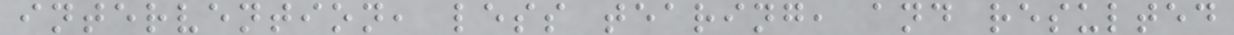intervention, less tearing, and resulted
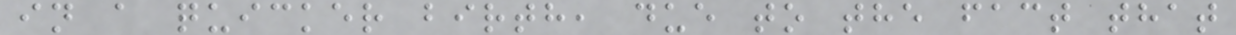in a quicker birth, due to the fact that
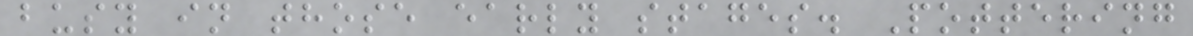busy in those early stages. Pottering
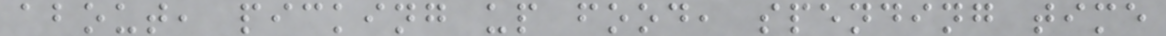about, picking up food, spending time
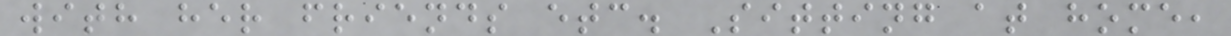with her friends etc. Sitting at home,
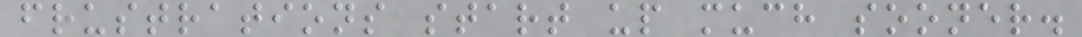frustrations start up much sooner.
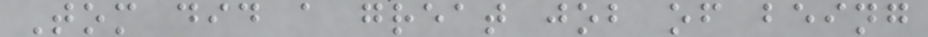Tom did a great job of being
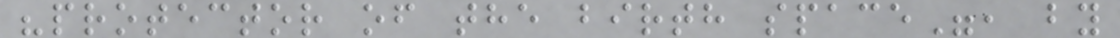"protector of the birth space", by
